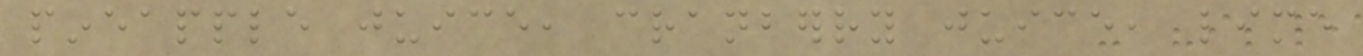pineapple juice, cranberry juice, lime
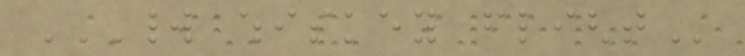WORLD WHISKEY FLIGHT
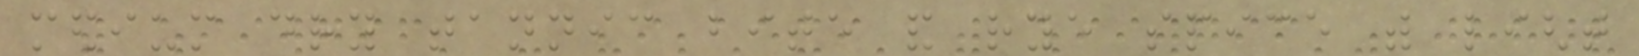medium dry tannic bite and rye spice with light
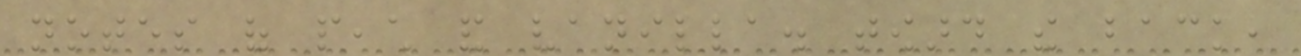notes of peach and vanilla. toward the back,
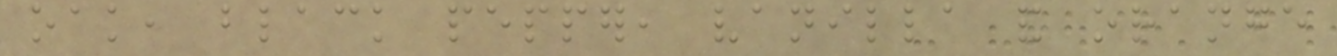oak, black pepper, vanilla and orange
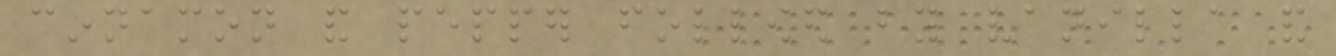cinnamon and pepper followed by vanilla and
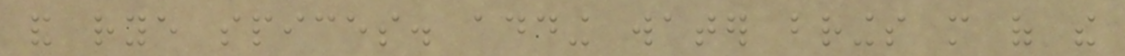and rye spices. adding water brings more of the
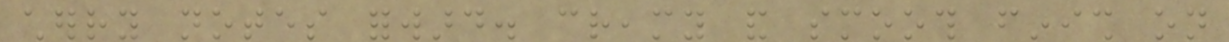cherry notes forward. creamy and smooth finish on
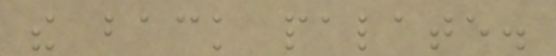the back palate.
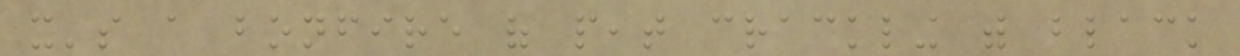it's a bonfire of peat crackling with black
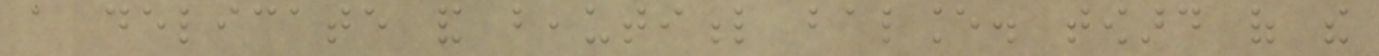a delicate and beautiful balance. toward of the
